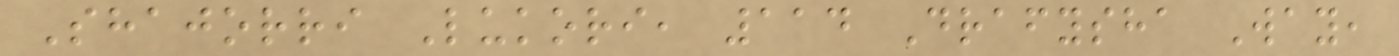Shajorri Lukori, 114 Drafysha Way,
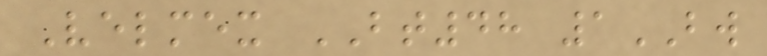Velmex BT48 1BW
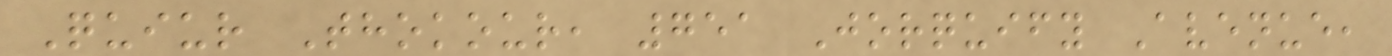Quiur Thokour, 751 Jorquify Avenue,
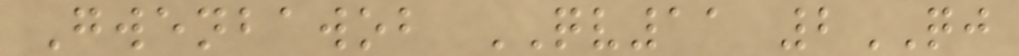Gwenbawob QV11 2QJ
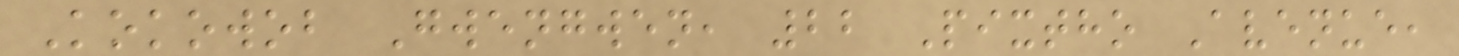Kokowob Gwengwen, 22 Pixtho Avenue,
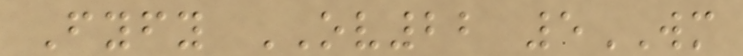Fyfy OV22 5WM
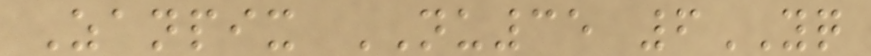Zanpix NU35 6YQ
